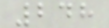248
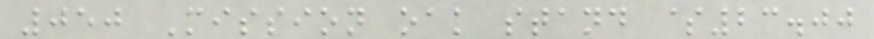050 Mission oak stand $23.00
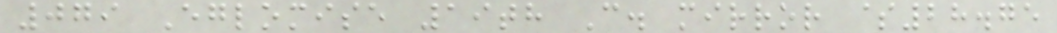079 Eglomise 19th C. mirror $28.75
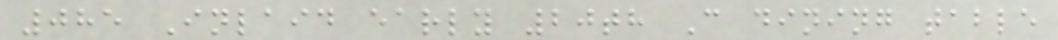085 Inlaid early 20th C dining table
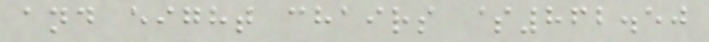and eight chairs $862.50
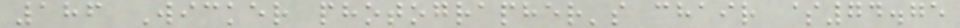186 Wicker photographer's chair $74.75
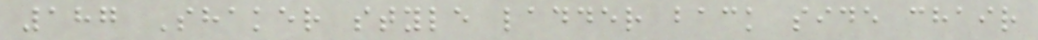187 Shaker style ladder back side chair
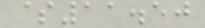$11.50
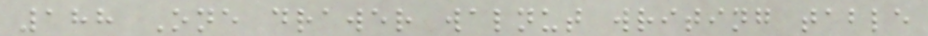188 One drawer walnut writing table
